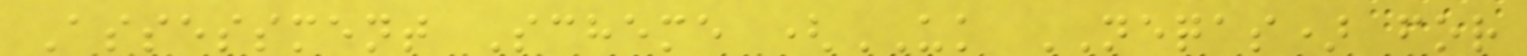Assessment Scheme (UK NEQAS) for
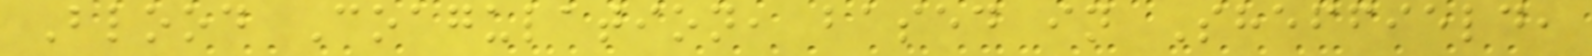Blood Coagulation, based in Sheffield,
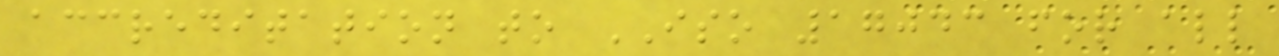accreditation to ISO 17043 for all
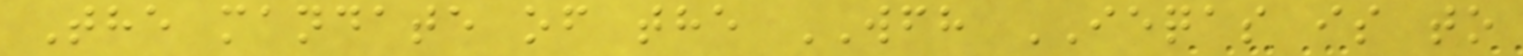The mandate of the WFH IEQAS is to
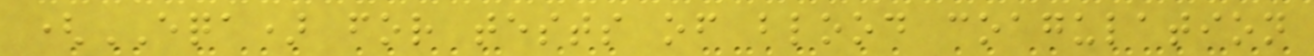(EQA) for tests of blood coagulation
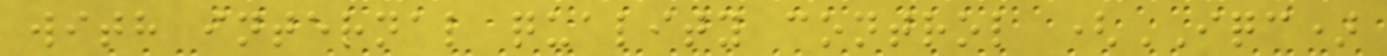with internal quality control (IQC)
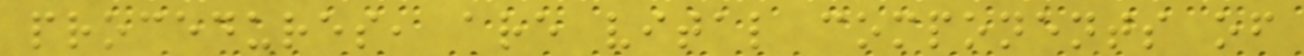procedures, are vital components of
